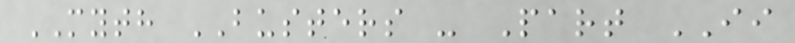MYTH BUSTERS - Part II
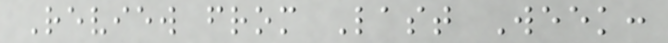Review from Last Week:
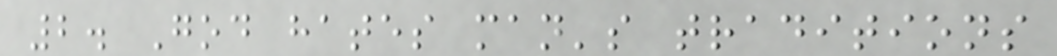2. God hates man's traditions
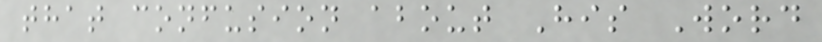that confusion about His Word
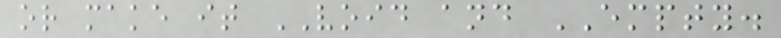or make it VOID and EMPTY.
